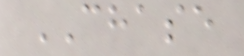CHASE
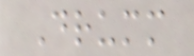Drumm
